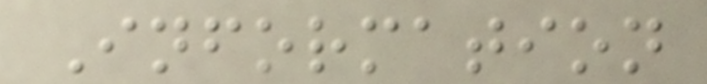Information
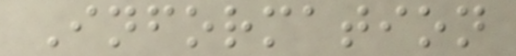Information
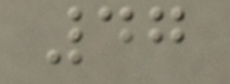47
